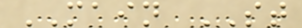MAIN ST
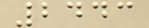2443
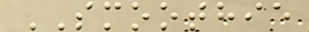SMOOTHIE
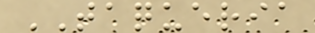TAQUERIA
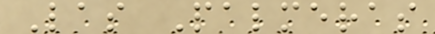Las Palmeras
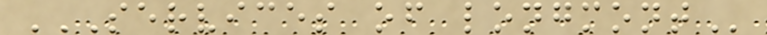SERVICES OF LONGMONT
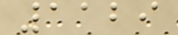1129
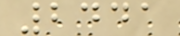2441
